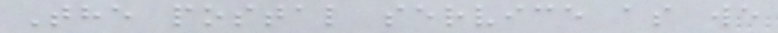The postal service as we
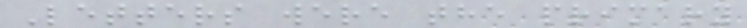Letters were the primary
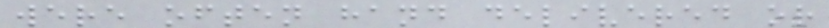were often hand delivered or
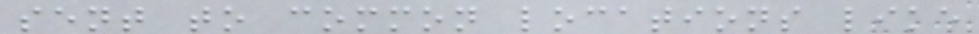sent to common locations like
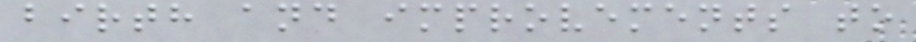birth and improvements to
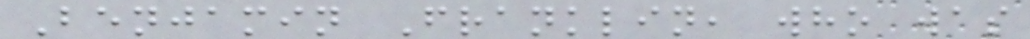Benjamin Franklin, who was
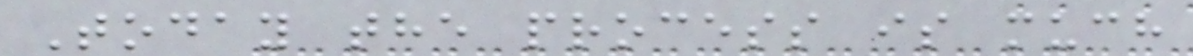Today the process is much
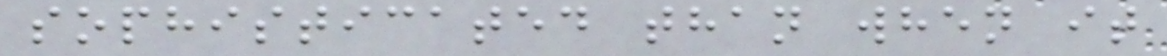sophisticated than when it
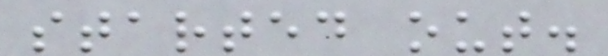started out.
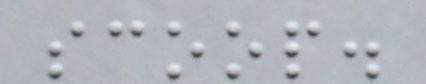scoop.
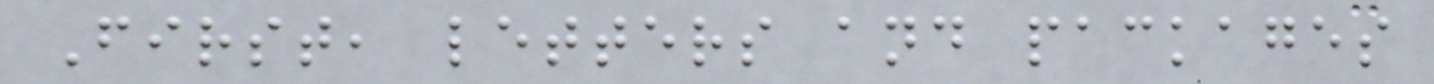First, letters and packages
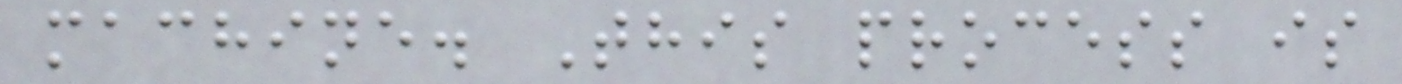machine. This process is
